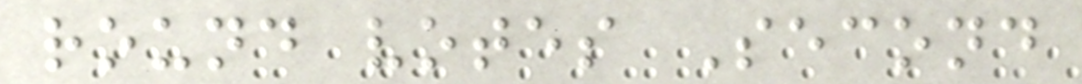round votes Second
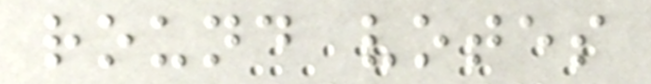round votes
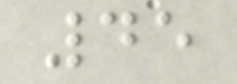45
